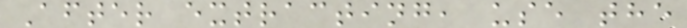After extracting, use the
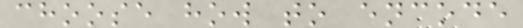choose how to encode
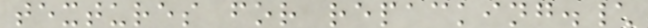textures for repacking.\
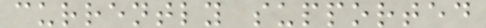currently supported
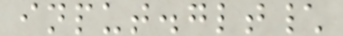input.glt\
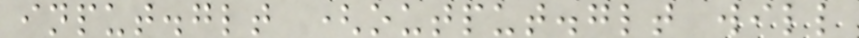input.glt (output.glt will
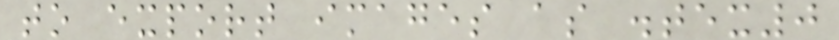to export images as .tex0
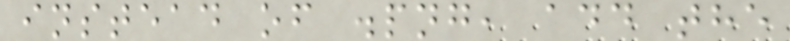instead of .png, add the
